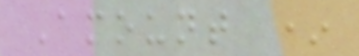Amount *
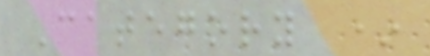Category *
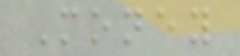Money
